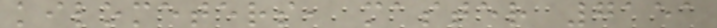kilometers, master 7151
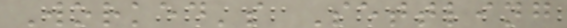Worked's Settling
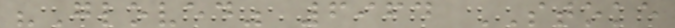"Gloved" 6964 STOKE
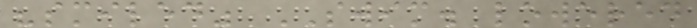"smiled" SWIM. lowered
